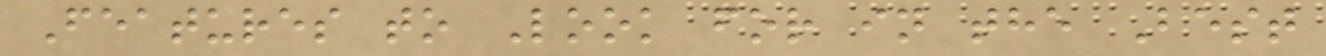Features to Look for in the Best
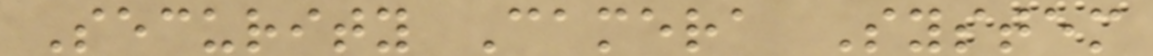Security Camera System
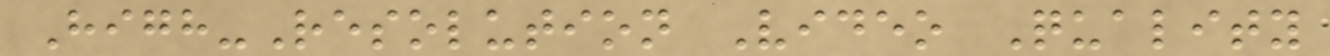High-Resolution Video Quality
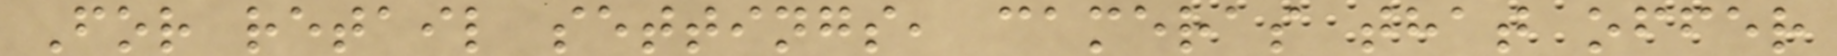For retail settings, cameras that offer
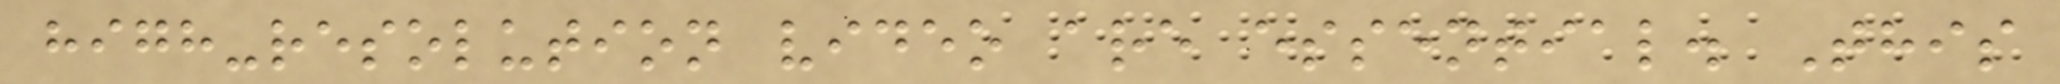high-resolution video are essential. This
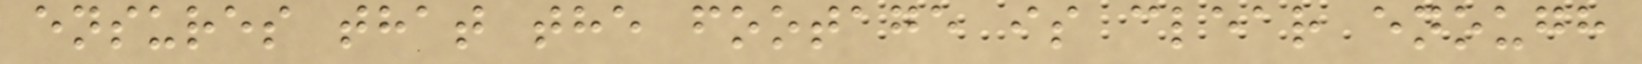ensures that the footage is clear enough
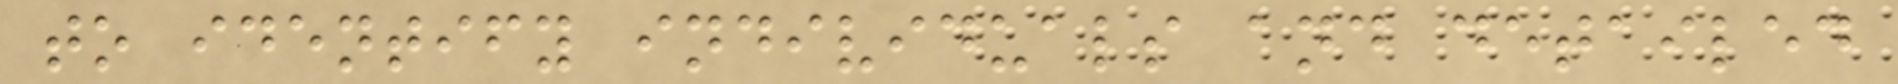to identify individuals and detailed
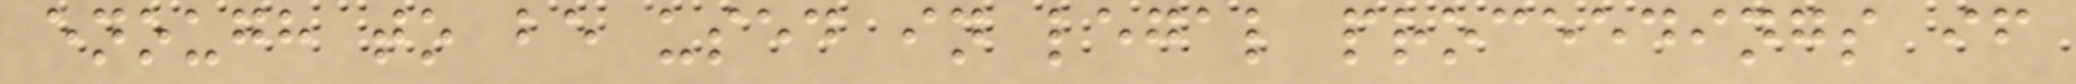enough to be used in legal proceedings if
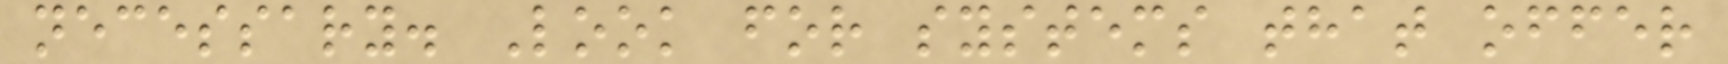necessary. Look for systems that offer
